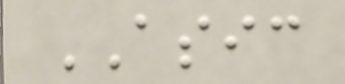ASIC
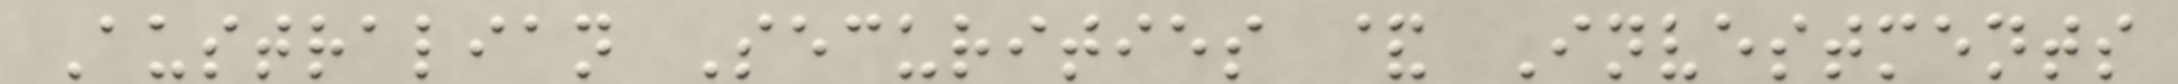Australian Securities & Investments
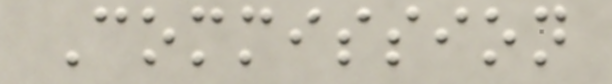Commission
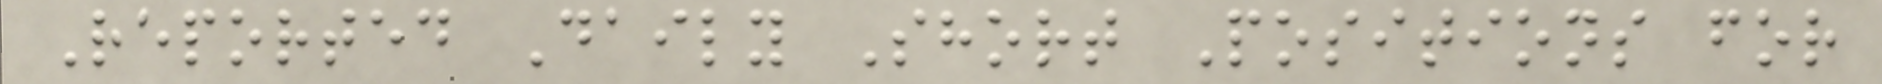Reported Daily Short Positions for
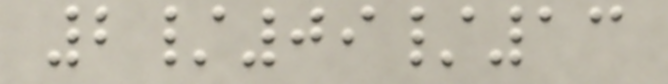2/09/13
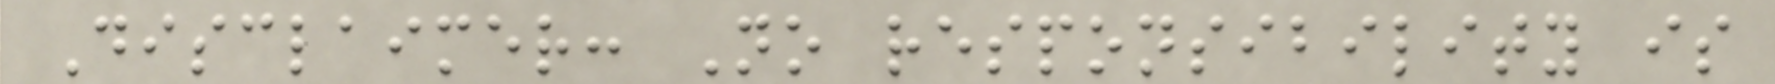Disclaimer: No responsibility is
